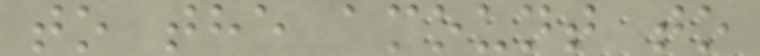to the amount to
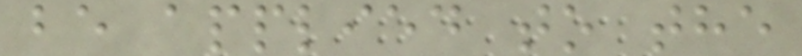be applied to the
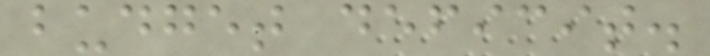budget deficit.
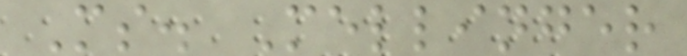Ms. Mellinger
